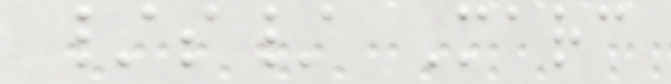/s/ Marc
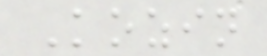Kozin
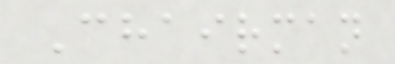Chairman
